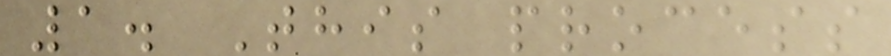1. This process
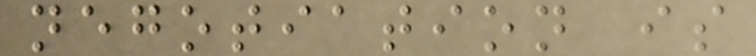negotiation is
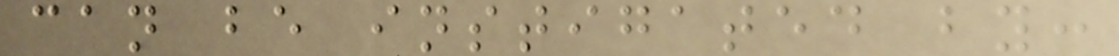can be instigated by:
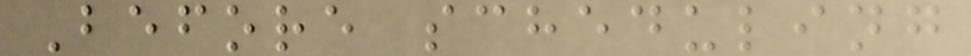Before scheduling
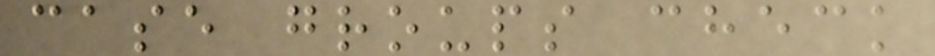case groups check
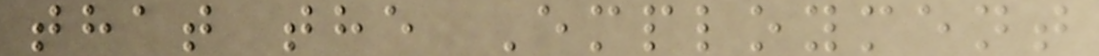that the Employment
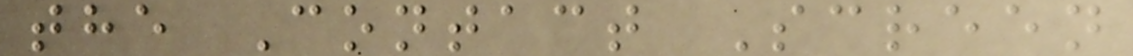the Contact Screen
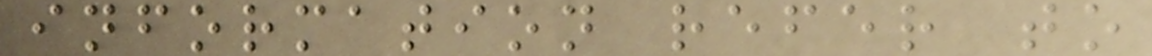information refer to
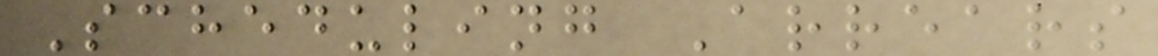Scheduling Arrears
